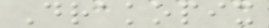Drakopix
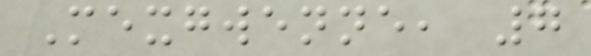Mexgwenne, 7
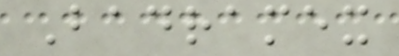Badramex
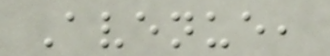Avenue,
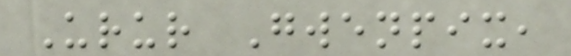Urur Gwenpix,
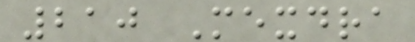210 Mexdra
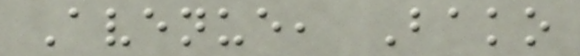Avenue, Bako
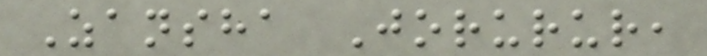Zansha Jorurur,
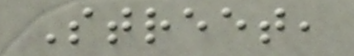Street,
